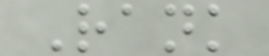Rank
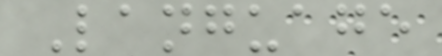Language
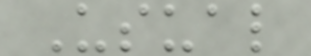Usual
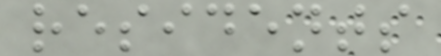residents
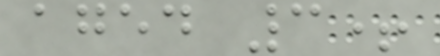aged 3+
